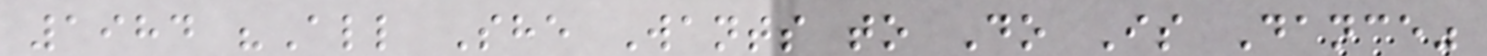1984 "All She Wants to Do Is Dance"
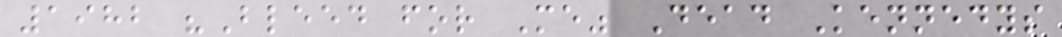1982 "Bleed for Me" Dead Kennedys
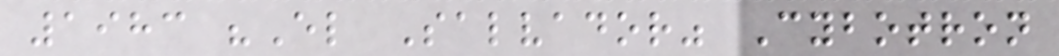1983 "El Salvador" Cybotron
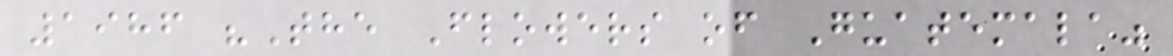1986 "The Flowers of Guatemala"
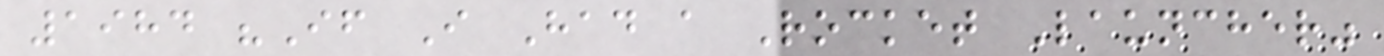1984 "If I Had a Rocket Launcher"
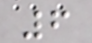6
